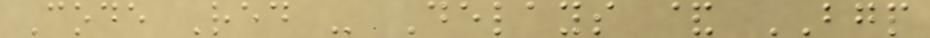Code Red - Delays & BGP
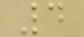4
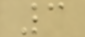3
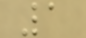1
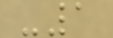-1
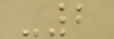-2
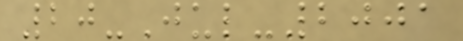20-Jul-2001
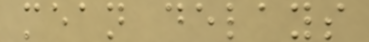mean delays
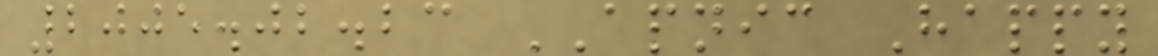2005.02.23 APNIC Happy
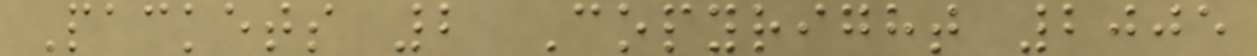Packets 2 Copyright 2005
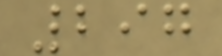297
